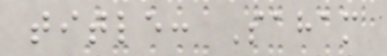title: Saham
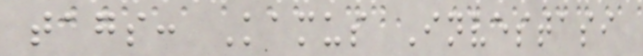tags: Kamus Investasi
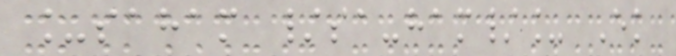_saham /sa-ham/_ Ek
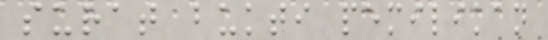surat bukti pemilikan
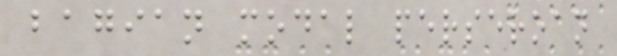bagian modal perseroan
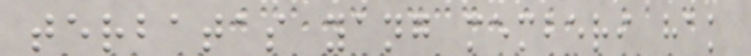terbatas yang memberi hak
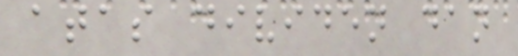atas dividen dan
